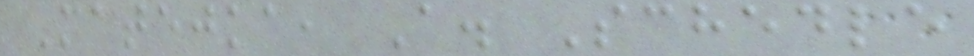Matejka, A. Schedle
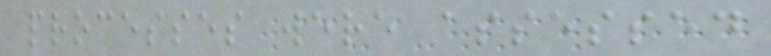processes were assessed
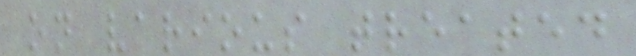on various treated
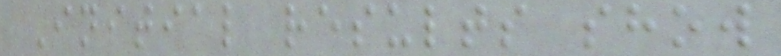Initial results show
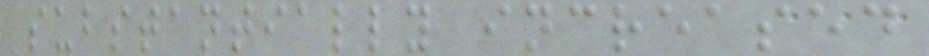substantially increased
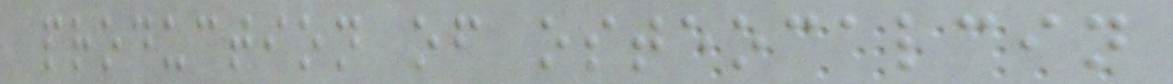production of osteocalcin
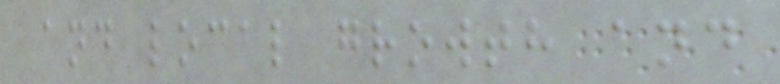and local growth and
